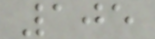105
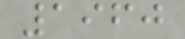1960
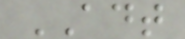ADT
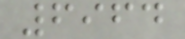6964
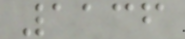1136
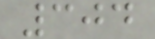304
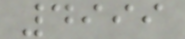4999
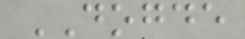DOGDE
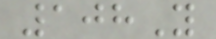108Y
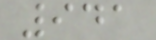941
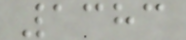1383
